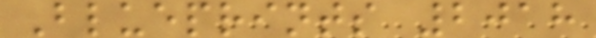Blueprints 2018
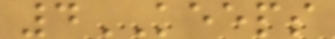4KEEPS
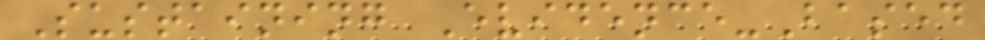Sustaining Evidence-Based
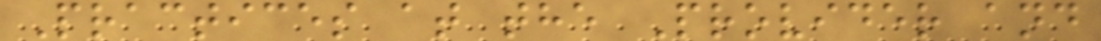Practices at the Provider and
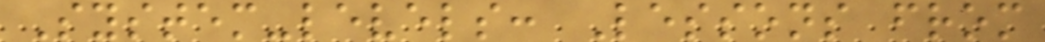System-levels: Lessons from
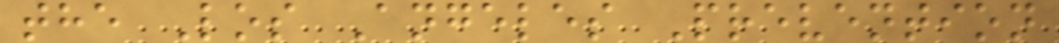the Los Angeles Prevention
